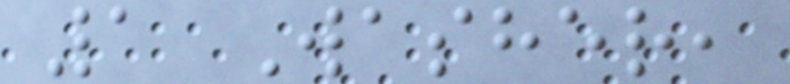1 Washer,
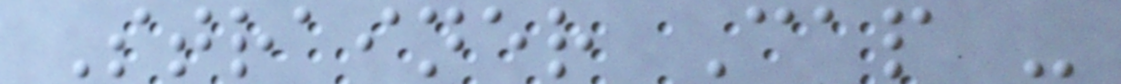Strainer Cap -
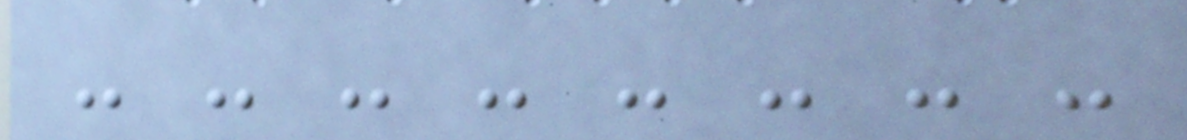- - - - - - - -
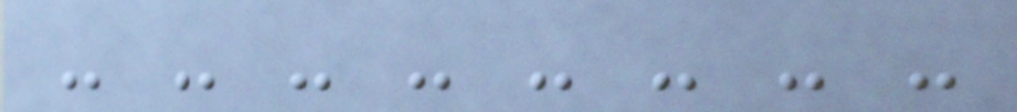- - - - - - - -
